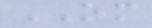OM
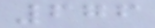676
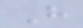H
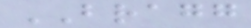BRAGG
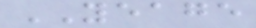YEAGE
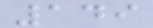149
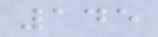145
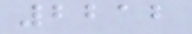2212
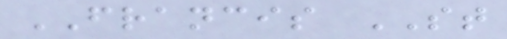FRANCIS ST
